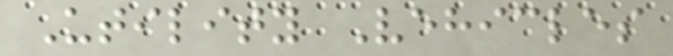Utility Vehicles
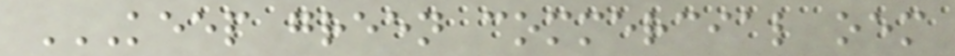KEEP GREEN COMMERCIAL OEM
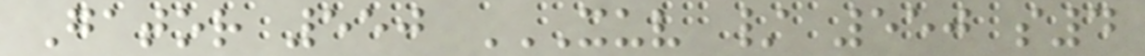Gator 550 XUV / 550 S4
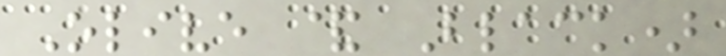Olive & Black)
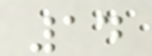14
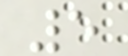5
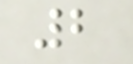2
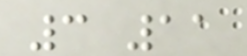3 11
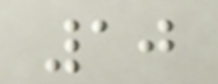10
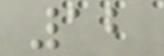12
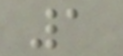1
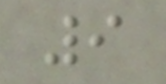9
